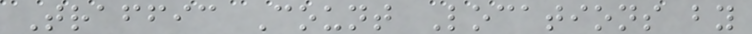Traffic Count Locations by
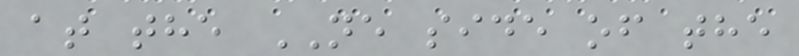at the NE side of the
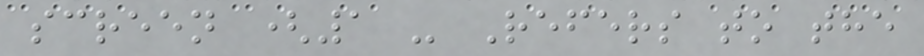screen (1 - Refers to the
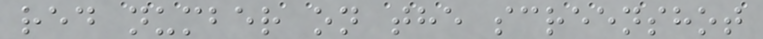red number on the screenshot
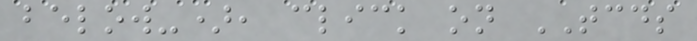below-), click on TCDS
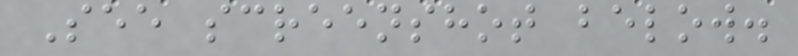See screenshot below.
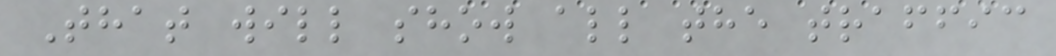That will show all the traffic
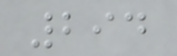294
